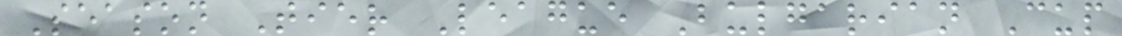Season Tier League Bulgarian Cup
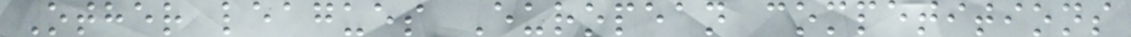Other leagues European competitions
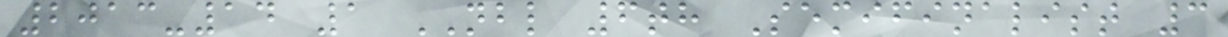2013-14 1 NBL 6th Semifinalist 3
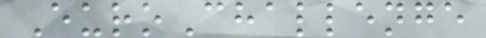EuroChallenge
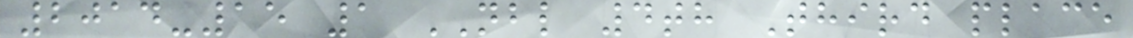2014-15 1 NBL 4th Third place
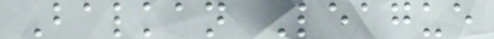Balkan League
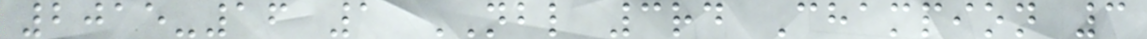2015-16 1 NBL 3rd Champion 3
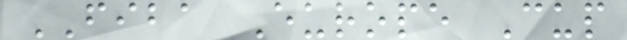FIBA Europe Cup
